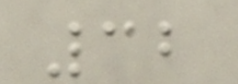32
